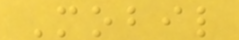Mobil
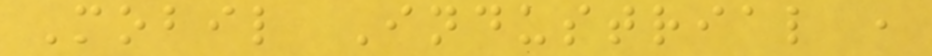Mobil Industrial ,
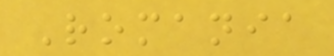Romania
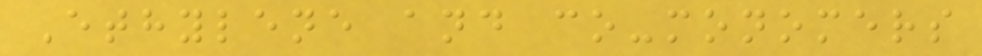Ethylene and co-monomers
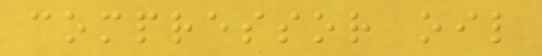compressor oil
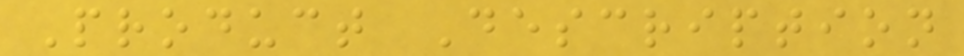Product Description
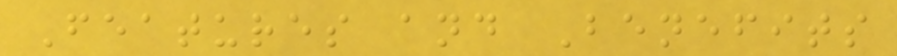Features and Benefits
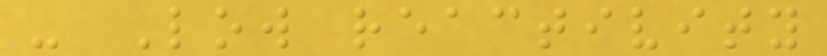- Low reactivity
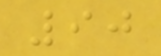90
